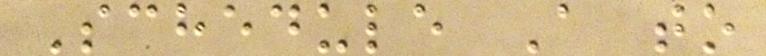Schedule A to
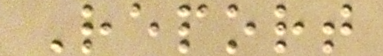Report
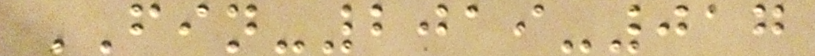FIN-2019-017
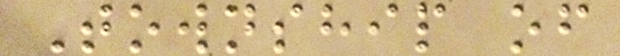Township of
